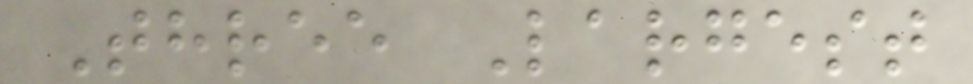Three Largest
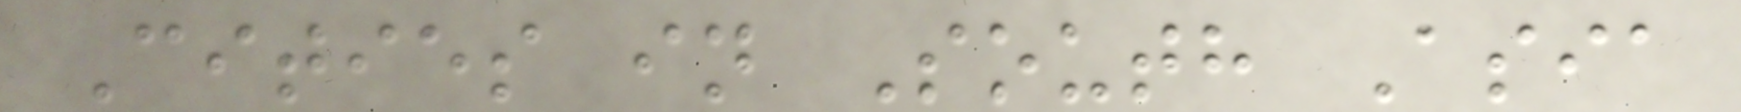Cities in South Asia
